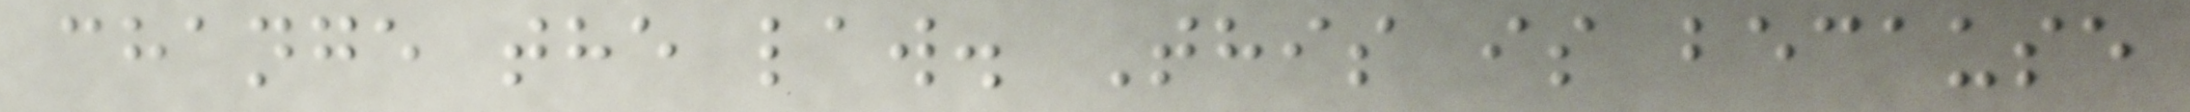change the law. This is because
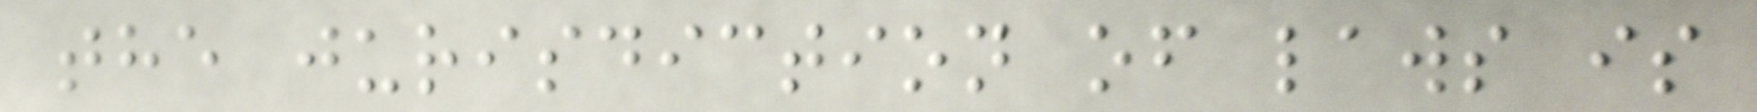the jurisdiction of laws is
